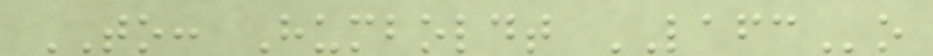TO: Humboldt LAFCo
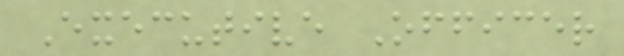Executive Officer
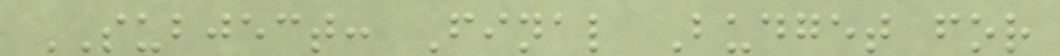SUBJECT: Final Budget for
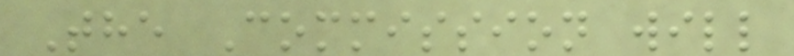The Commission will
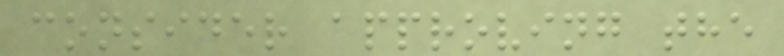consider approving the
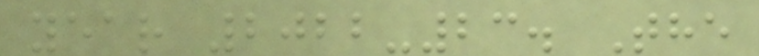year 2022-23. The
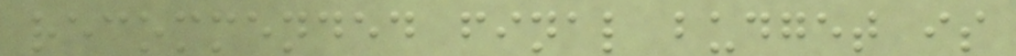recommended final budget is
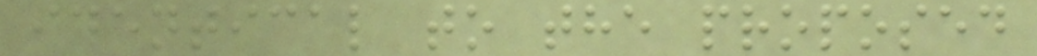identical to the proposed
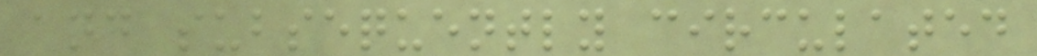and subsequently circulated
